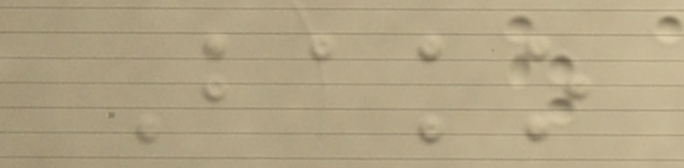Bako
